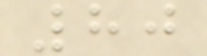80
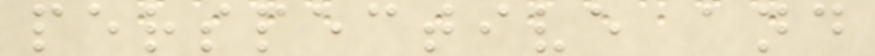perspective and
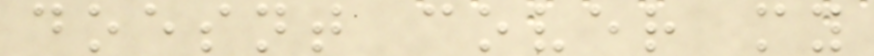doesnt cover my
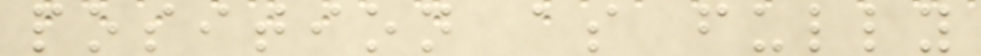position as fully
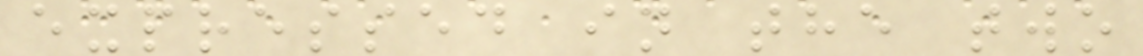expressed in the two
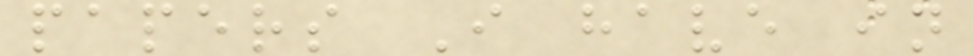papers I have in
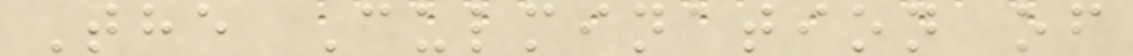The Culmination of
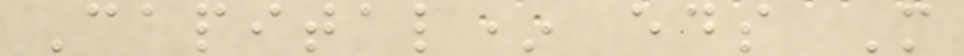Capital* eds M
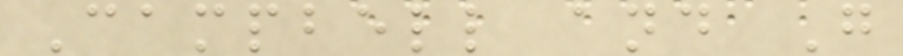Campbell and G
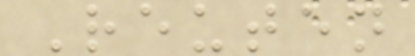Reuten
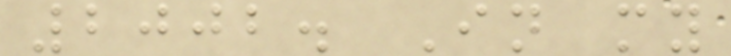2002. In my
